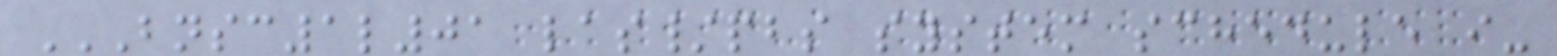BNSC1L01 LAS/PBS SYSTEM SCHEDULE I-
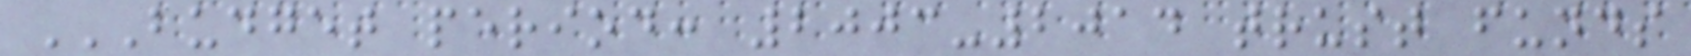BUDGET PERIOD: 2003-2014 TRUST FUNDS
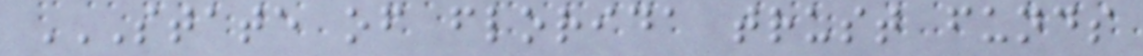STATE OF FLORIDA TRUST FUNDS
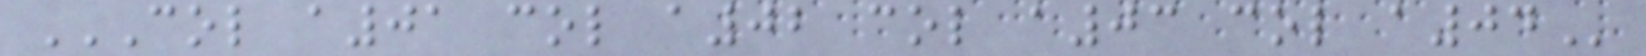COL A01 COL A02 COL A03 COL A04
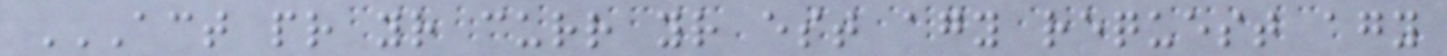ACT PR YR CURR YR EST AGY REQUEST AGY
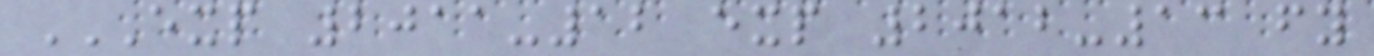EXP 2011-12 EXP 2012-13 FY
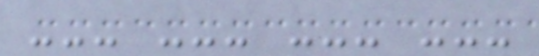--- --- --- ---
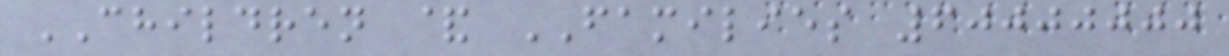CHILDREN & FAMILIES 60000000
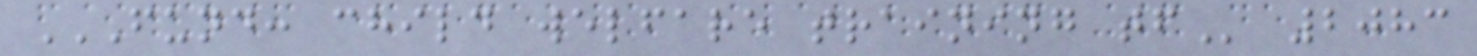FUND: CHILD WELFARE TRAINING TF 2083
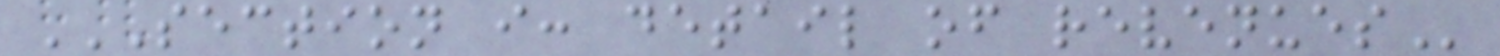SECTION I: DETAIL OF REVENUES
